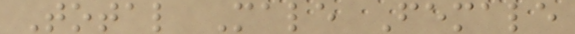Total Male Female
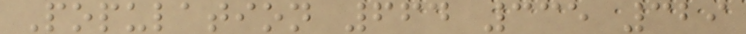Population 664 335 329
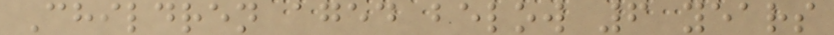Children aged below 6 years
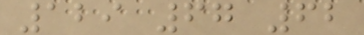129 67 62
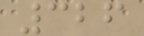326
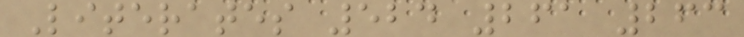Literates 524 261 263
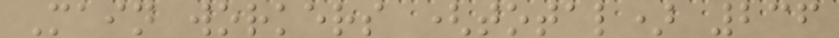Main workers (total) 236
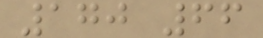170 66
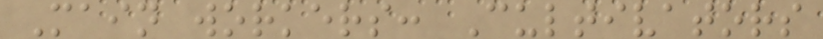Main workers: Cultivators
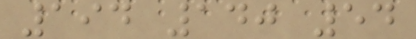194 140 54
